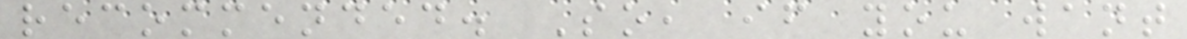recommended. So, if you want
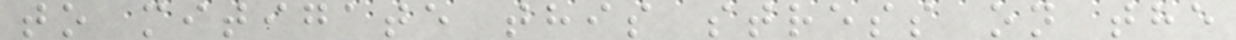to mitigate this stress on the
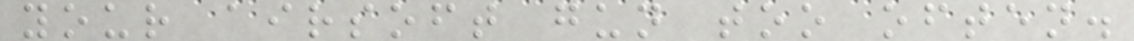your airsoft gun too often.
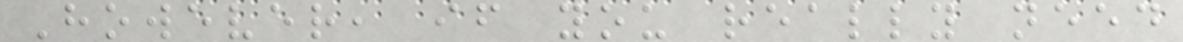However, if you really need
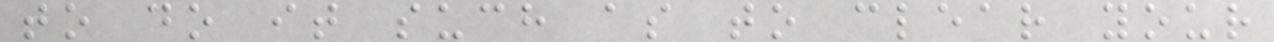to do it such as to clear your
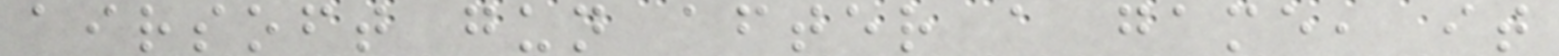airsoft gun after a game, it
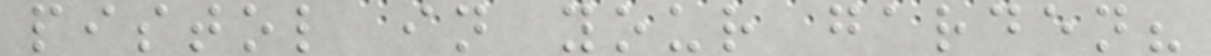pistol in your garden?
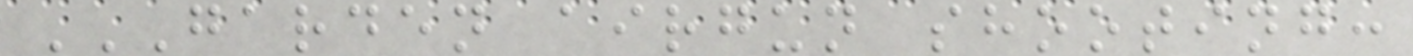GARDEN AIRGUN SHOOTING:
